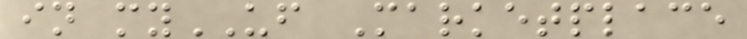in myUF Marketplace
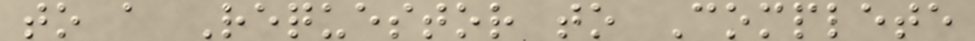to a Requestor to Complete
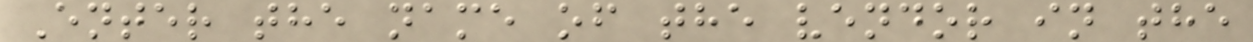Enter the name of the vendor in the
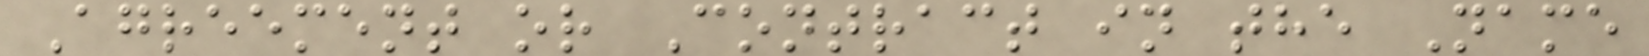Agreement or Contract in the Name
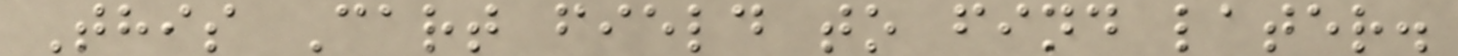This Cart field to find later.
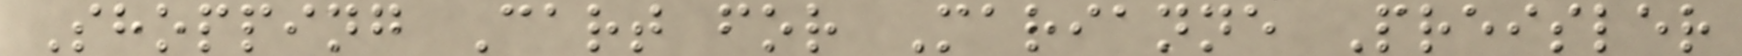Shopping Cart for Marianne Preisler
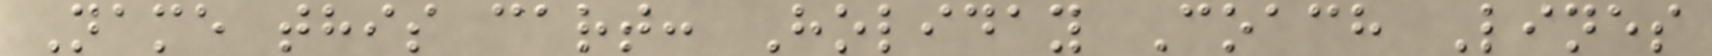Name this cart: Holiday Coach Lines
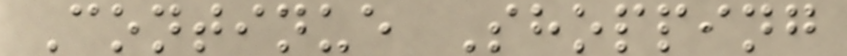Continue Shopping
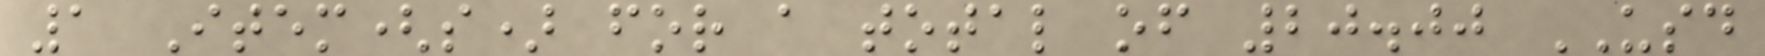1 Item(s) for a total of 20.00 USD
